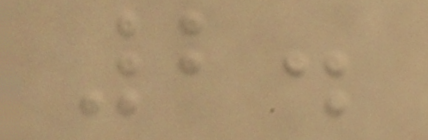2.
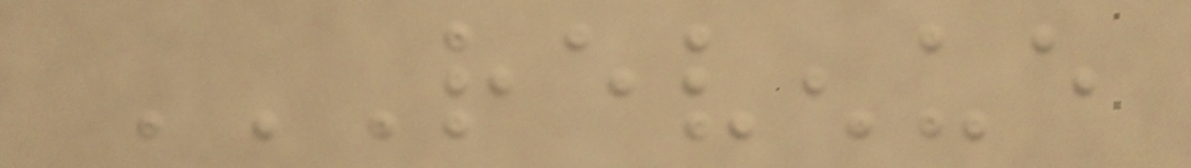REVENUE
